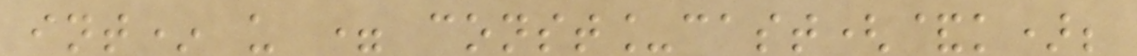int* u = const_cast(&k);
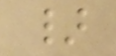}
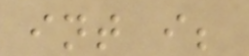int i;
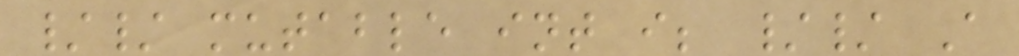// mutable int i; // A
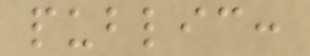public:
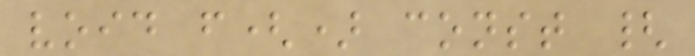void f() const {
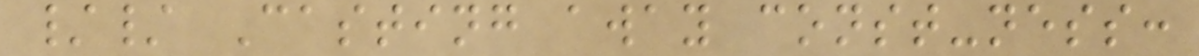// Casting away const-ness:
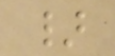}
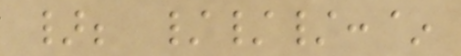}; ///:~
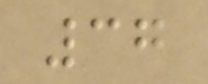37
